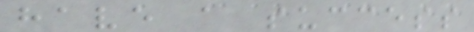have a success
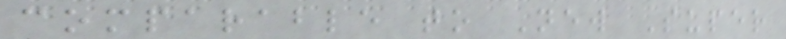comparable to New Super
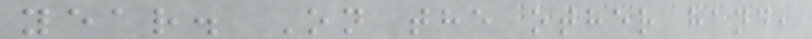year. On the other hand,
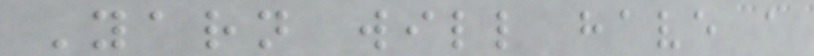Yarn will have a
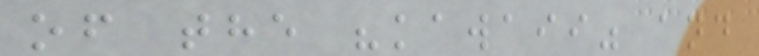of the "kawaii" and
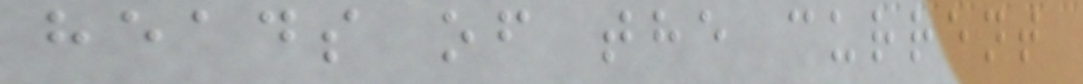heads of the current
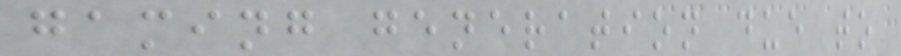gaming generation due to
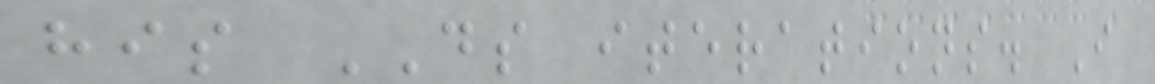his DS iterations. I
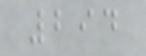294
